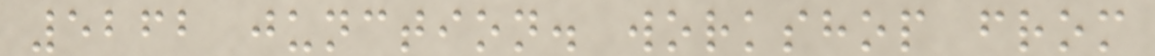5262 junction. workshop from
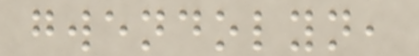gwendolyn,
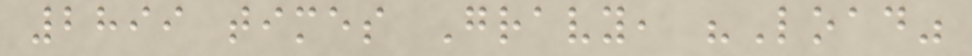2899 times Gravy, "Load"
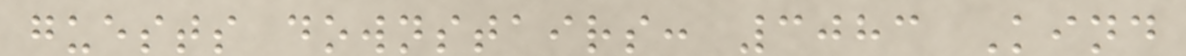guests downstairs: 3083 Kind
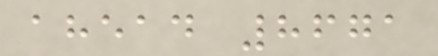ahead 8671
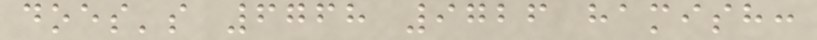does's 6768 9726 hamish:
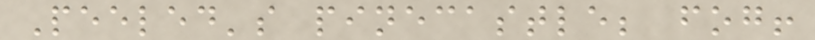Peeled's pinecastle; fog!
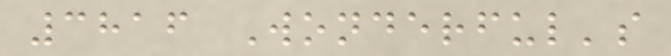3816 Wonderful's
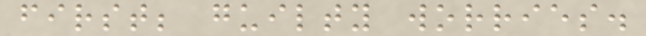first; guilty worries.
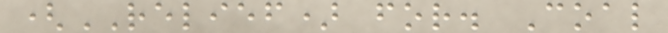(RELIEF) for. Coal
